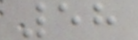58
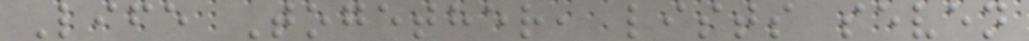Life Together, lists seven
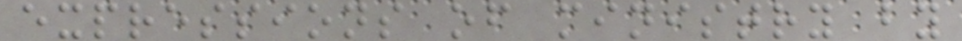expressions of ministry by
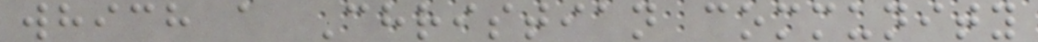which a Christian community
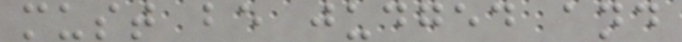must be judged and
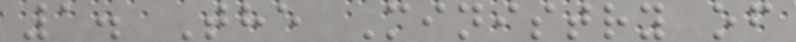1. The Ministry of
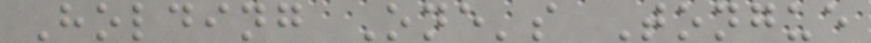Holding One's Tongue
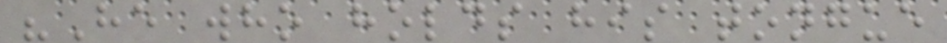"He who holds his tongue
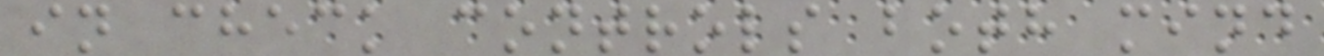in check controls both mind
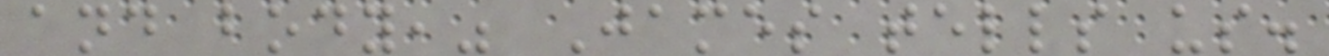and body," James tells us.
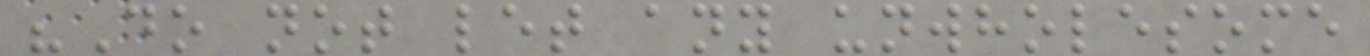"Do not let any unwholesome
